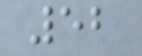52
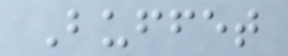Buffet
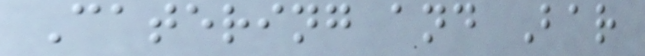Catering and Bar
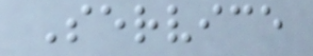Service
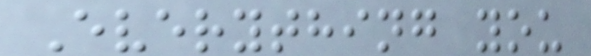Everything you
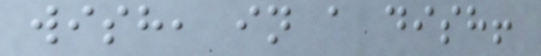wish, in a dish!
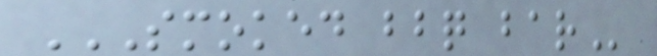SMOKED BBQ BAR
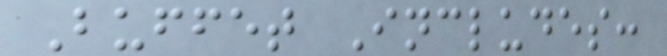Buffet Includes:
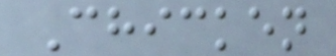Chicken
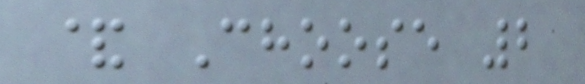& Choose 2
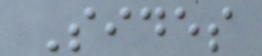Sides
